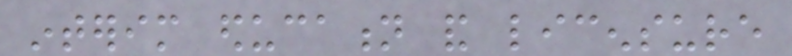interim education and licensure
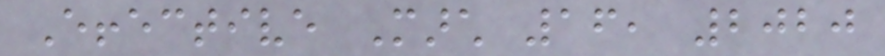Effective March 16, 2020
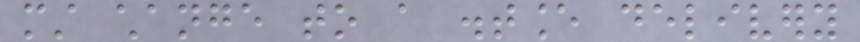must change to a distance delivery
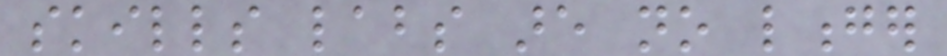skills labs are no longer
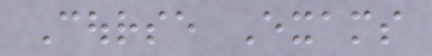Course Exams
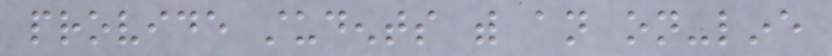provide students with an on-line
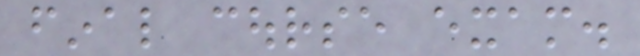final course exam.
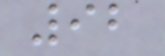92
